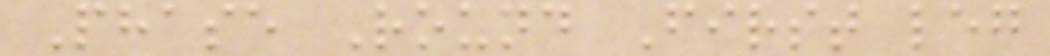Phase Round First leg
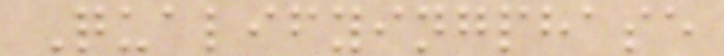Qualifyingphase
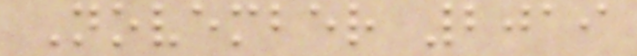November 2019
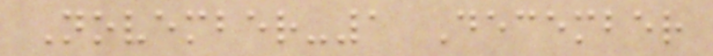November-1 December
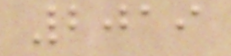2019
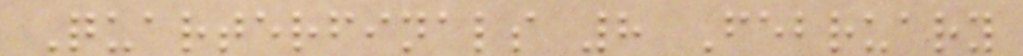Quarterfinals 8 February
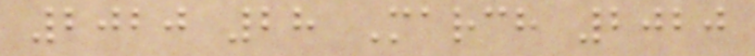2020 28 March 2020
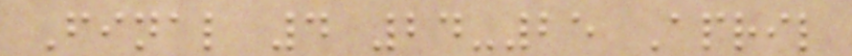Final 4 24-25 April
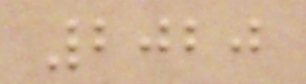2020
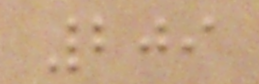209
